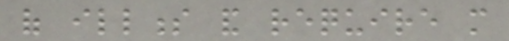of illness and require more
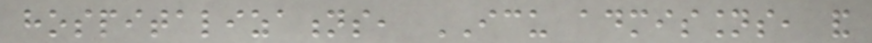hospitalizations, ICU admissions, and
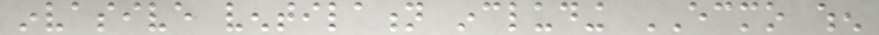invasive ventilation including ECMO when
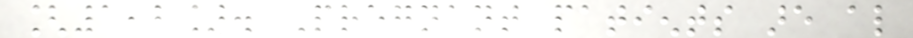[1,2]. Pregnant patients are also
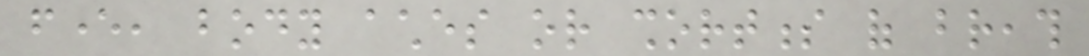fever, body aches or shortness of breath
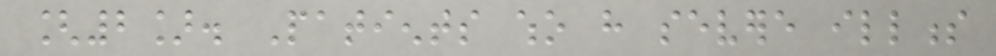[2]. Patients who have severe illness
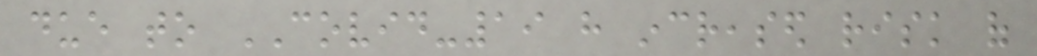due to COVID-19 have increased risk of
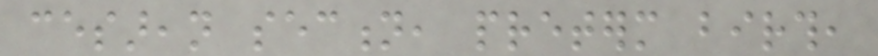cesarean section, preterm birth,
